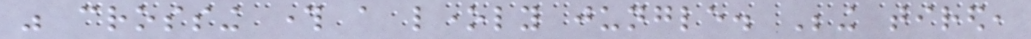was crossing through a lonely jungle. Being tired,
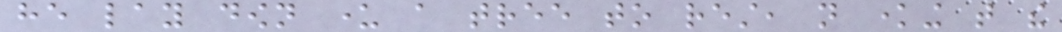he lay down under a tree to rest, not knowing that the
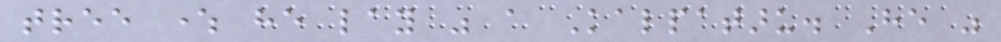tree where he lay was a Kalpataru. He was
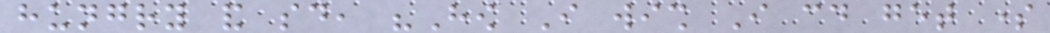hungry and said, "How I wish I could get some
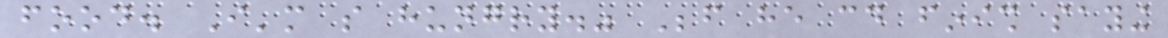food. I'm so hungry." Before he could finish saying
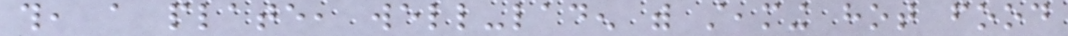this, a plate, well-laden with steaming hot food
